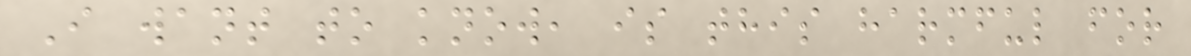I want to know, is this harmful for
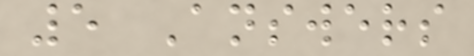5 Answers
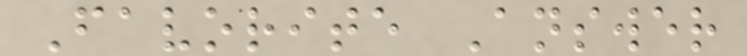Favorite Answer
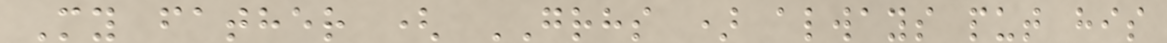My father ( GRHS ) always put his
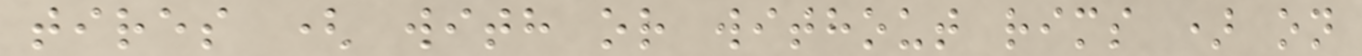tires ( with or without rims ) on
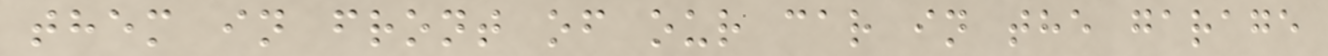them in front of our car in the garage
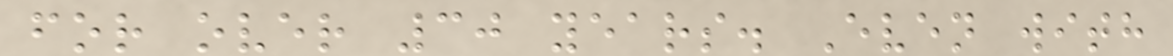for over 30 years. Even with
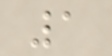1
